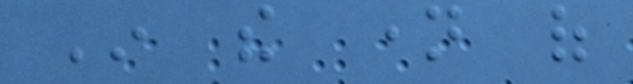In the name of
